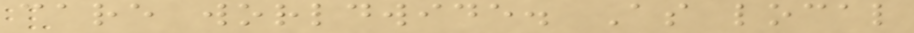care worldwide. As local
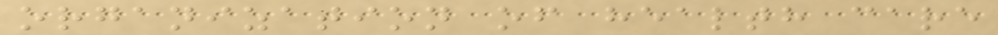organization of health care
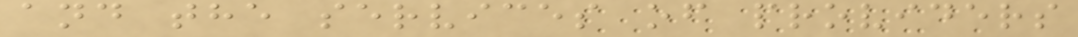and the services of providers
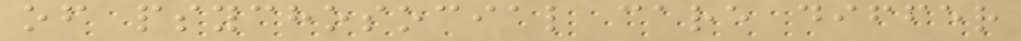of psychosocial care differ
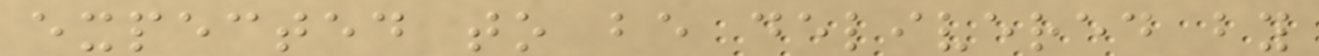expected to be delivered by
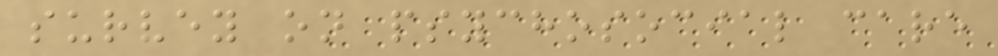survey on psychosocial care
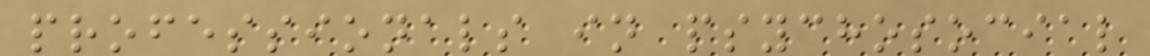professionals in psychosocial
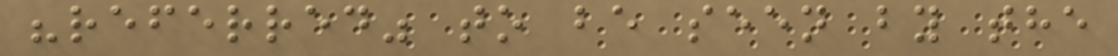"referred" to be seen by the
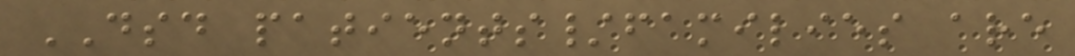DSD patients/families are
